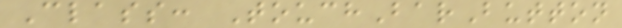Class: TouchBarButton
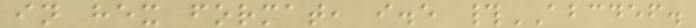in hex format, i.e #ABCDEF.
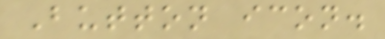Button icon.
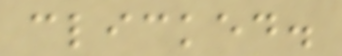clicked.
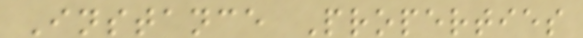Instance Properties
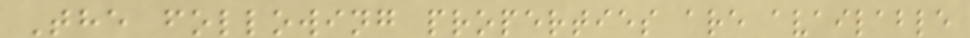The following properties are available
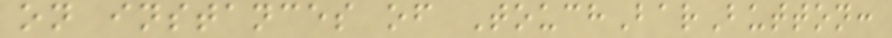on instances of TouchBarButton:
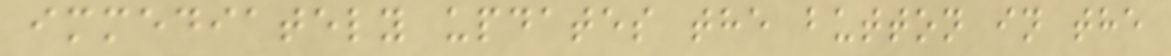immediately updates the button in the
